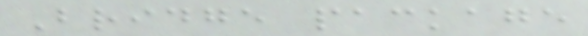Bridge package
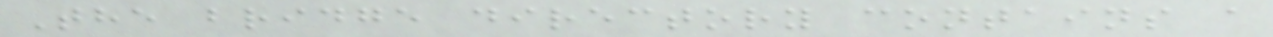The bridge directory contains a
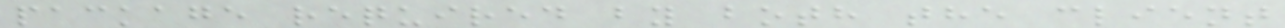package required by both the client
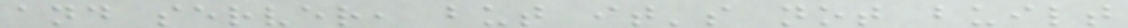and server, but it's not built
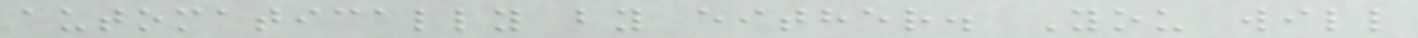automatically by either. You will
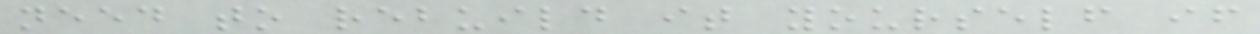need to rebuild it yourself if
